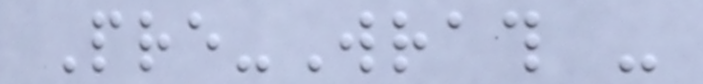Pre-Wrath -
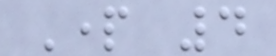Part 4
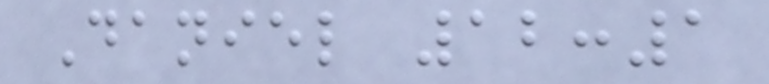Daniel 12:1
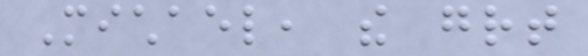Michael, the great
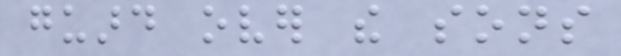guard over the sons
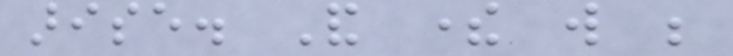arise. And there will be
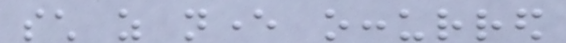such as never occurred
